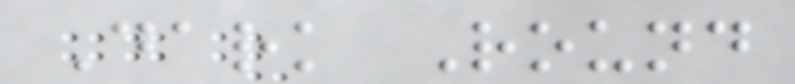Dark Round
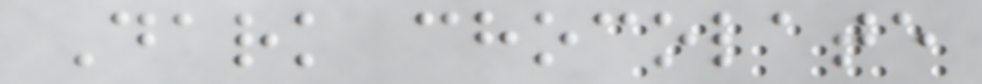Dark chocolate
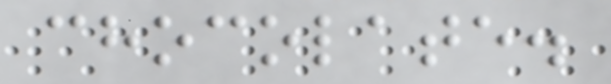chocolate.
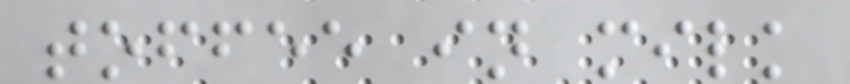toffee in milk
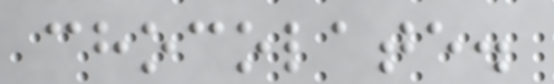chocolate.
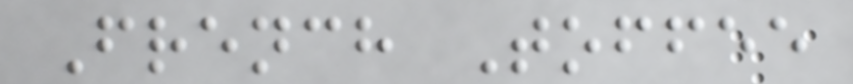French Toffee
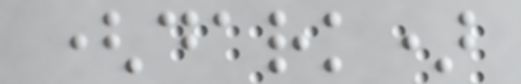(dark)
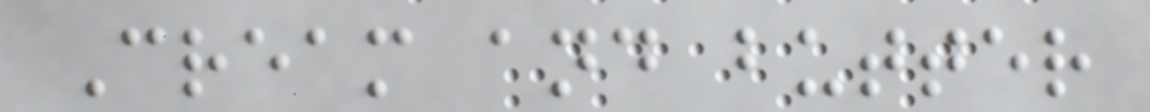Cream and butter
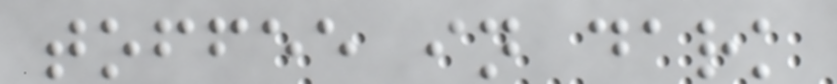toffee in dark
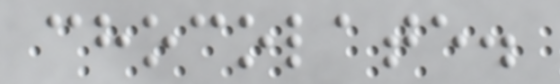chocolate.
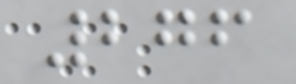276
